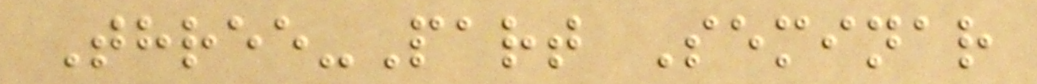Three-Part Seminar
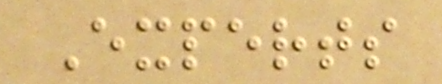Experts
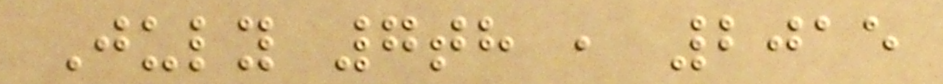July 7th , 2015
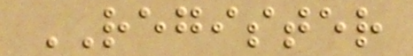REGISTER
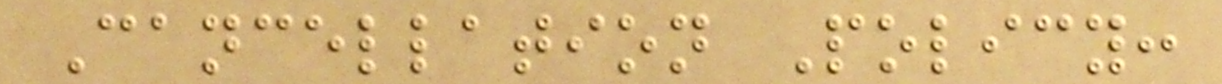Cancellation Policy:
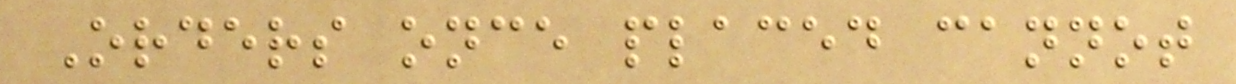Orders once placed cannot
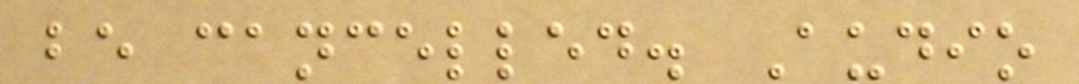be cancelled. Audio
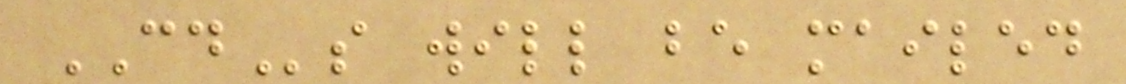CDs will be mailed
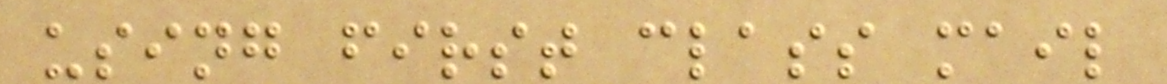using first class mail
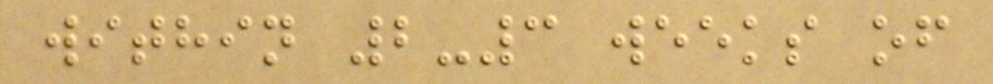within 2-3 weeks of
